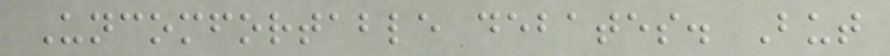Uncomfortable debates. But
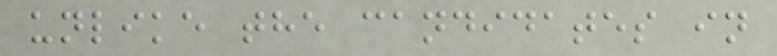unlike the candidates in
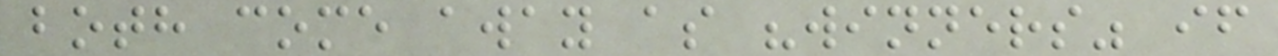both come away as "winners" if
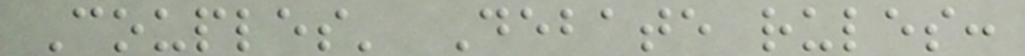Couples' Debate rules:
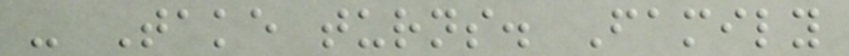- Take turns. Family
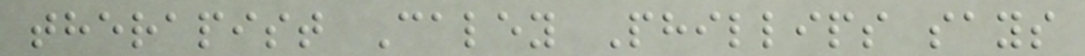therapist Caley Phillips says
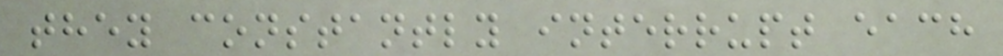they constantly interrupt each
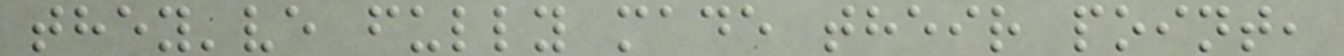they've fully made their point,
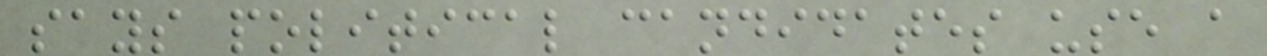says political candidates use a
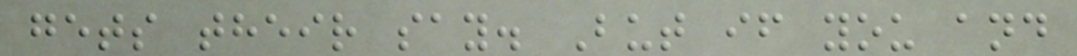gets their say. But if you and
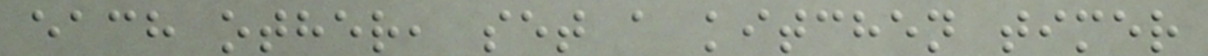each other, set a kitchen timer
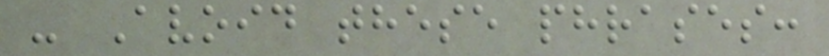- Avoid these phrases:
